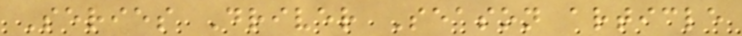Series Driver Season article
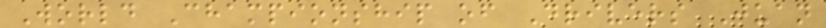World Championship of Drivers Juan
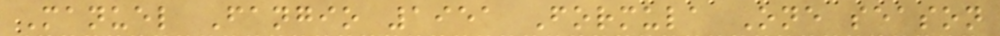Manuel Fangio 1951 Formula One season
